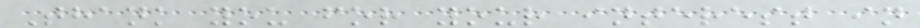Thank you for your interest in
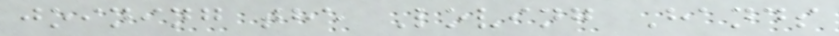joining the Loving Hands
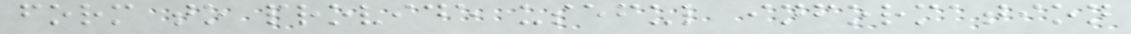form to provide useful information
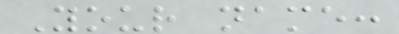Your name:
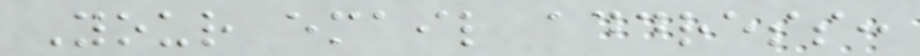Your email address:
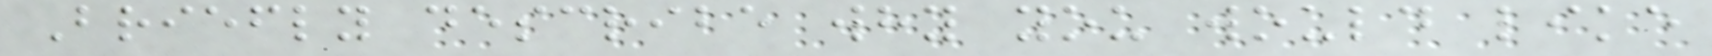Briefly describe why you would like
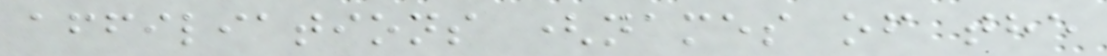affiliations (names of the
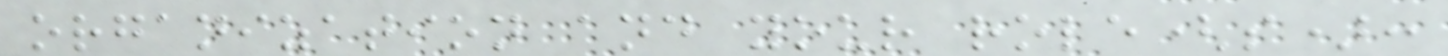organization and your role(s):
